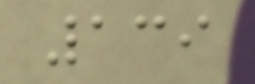139
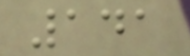141
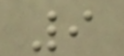9
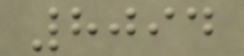8094
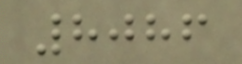8086
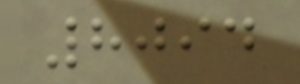8094
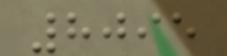8095
